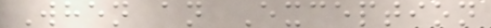When an Exception
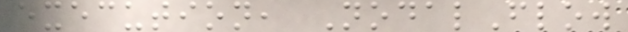execution, NodalFlow
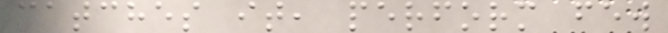catches it, perform few
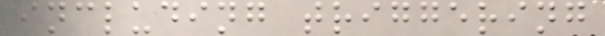including triggering
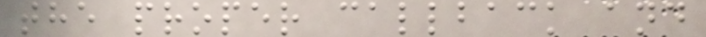the proper callback and
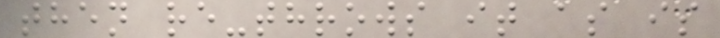then re-throws it as is
